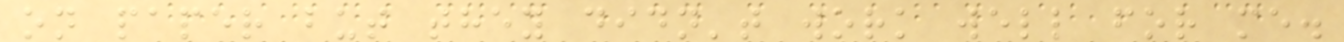on paper but they didn't work well for me.
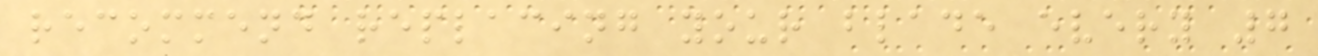recommend replacing your blade every 7
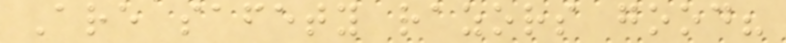Are safety razors good?
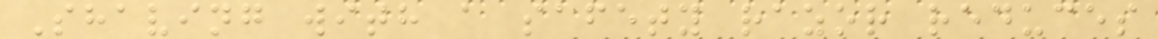Shaving with a safety razor reduces
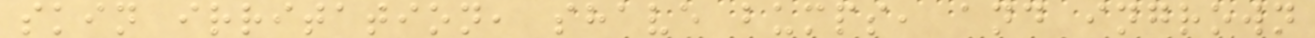skin irritation, shave bumps, and ingrown
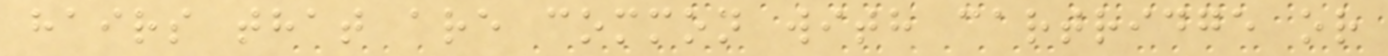hairs that are common with cartridge or
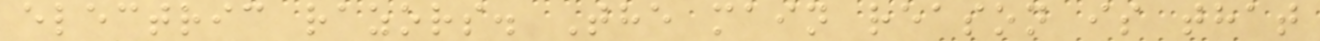electric razors. The main reason is that
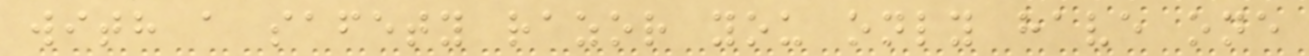with a safety razor you only have one
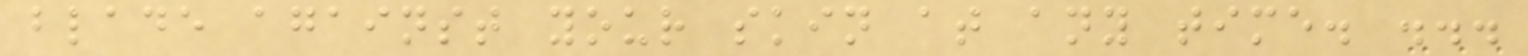blade against your skin at any time. ...
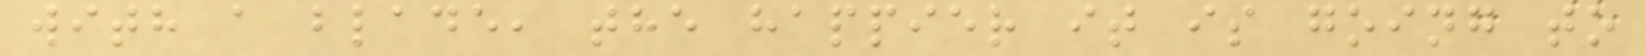with a blade, the happier it is going to
